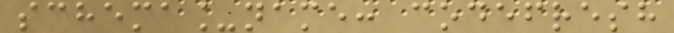schema_name: codefresh
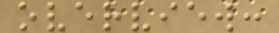overview:
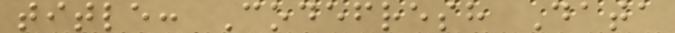title: Codefresh Data
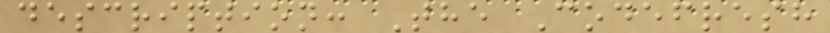description: The Codefresh
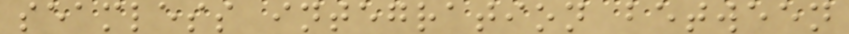seamless integration between
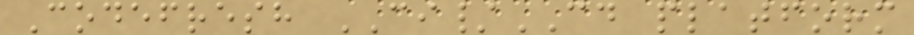Codefresh CI/CD platform
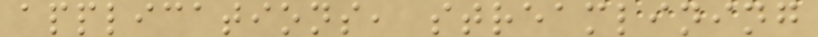applications, streamlining
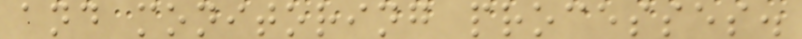and monitoring processes.
